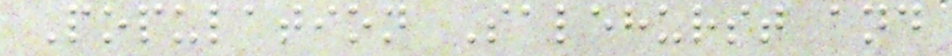Population Salehurst and
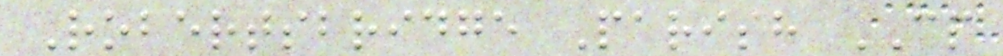Robertsbridge Parish CP
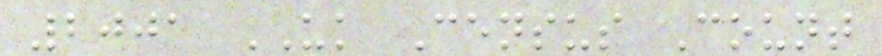2001 UK Census Count
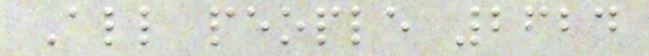All people 2624
